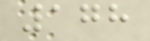178
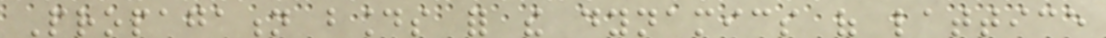Propagation bounds for the dynamics of lattice
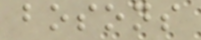bosons
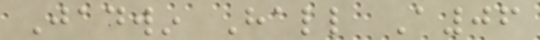Jadwin Hall A06
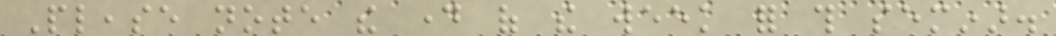Please note the day of the week for this seminar.
